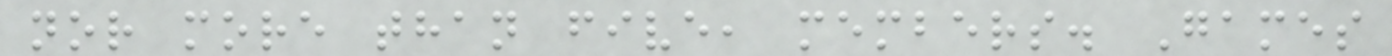nor more than five, members. Games
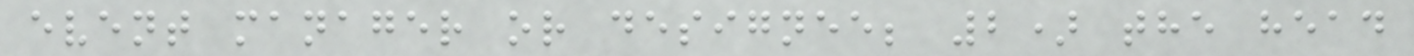event manager or designee; 2) the head
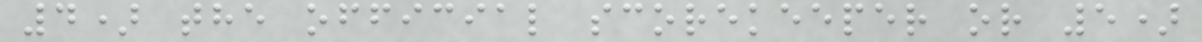4) the official scorekeeper or 5)
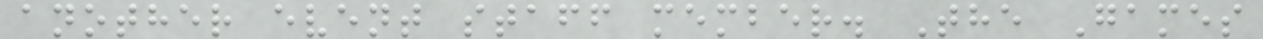another event staff member. The Games
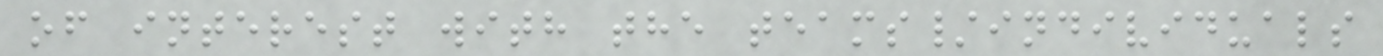of interest with the teams/individuals
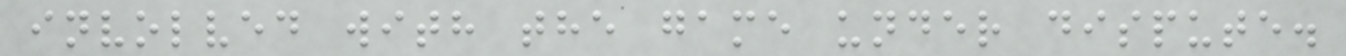involved with the game under dispute.
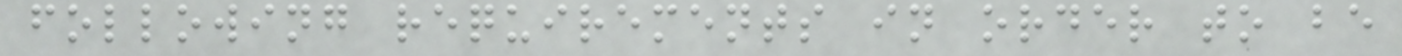following requirements in order to be
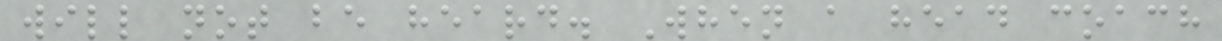will not be heard. When a head coach
